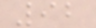92
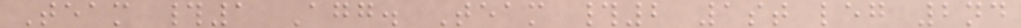Team #1 Agg. Team #2 1st leg 2nd
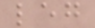leg
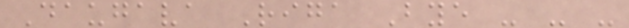Daugava Riga Bye - - -
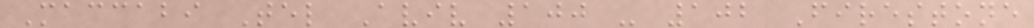Maccabi Tel Aviv 100 - 102 Firestone
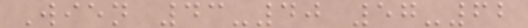Wien 43-40 57-62
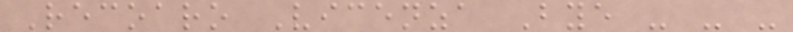Recoaro Vicenza Bye - - -
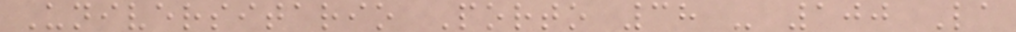Universitario Porto 38 - 100 La
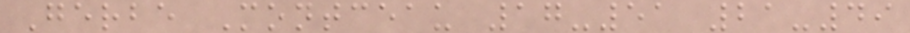Gerbe Montceau 17-51 21-49
